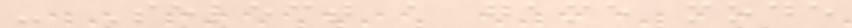- Select a game mode
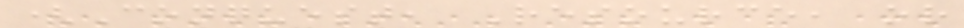(Conquest, Resource, or
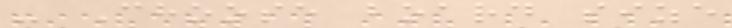- Choose board size
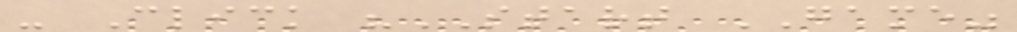- Click "START GAME"
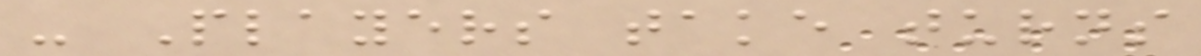- Players take turns
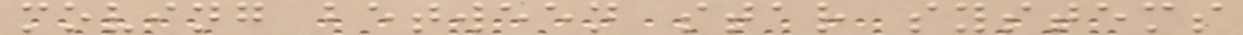moving between star systems
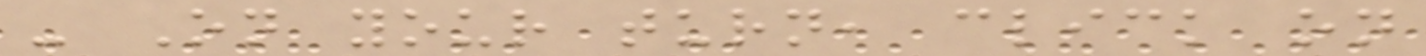- On your turn, click on
